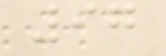97
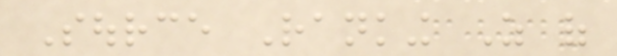Source Ranking As of
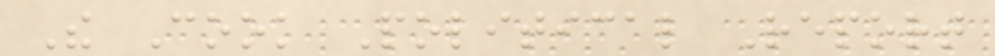The Cook Political Report
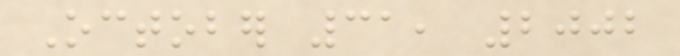October 31, 2002
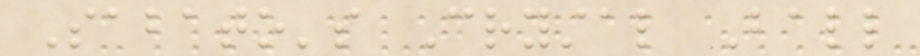Sabato's Crystal Ball
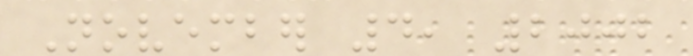November 4, 2002
